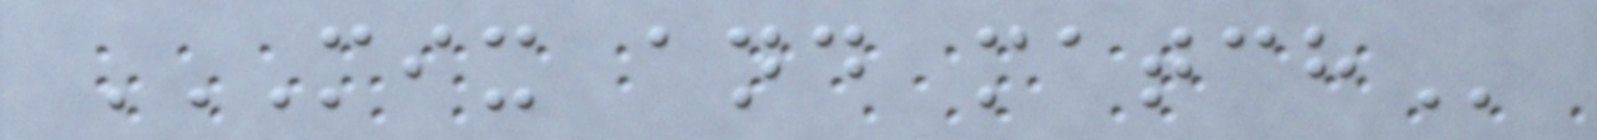MIX AND MATCH
